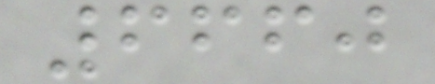6660
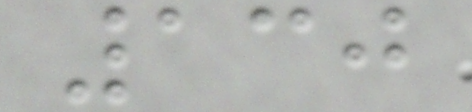130
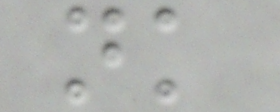nk
